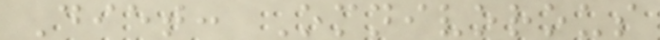Diet: Omnivorous
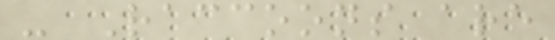- Raccoons are
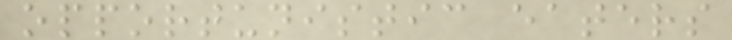opportunistic eaters
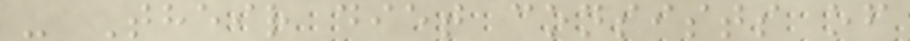- Their diet consists of
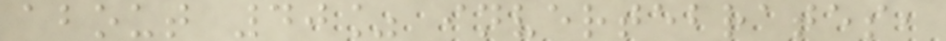about 40% invertebrates,
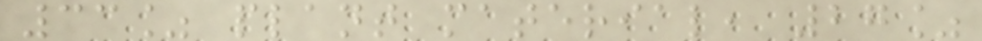33% plant material, 27%
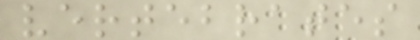vertebrates
